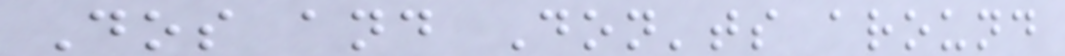Dos and Don'ts around
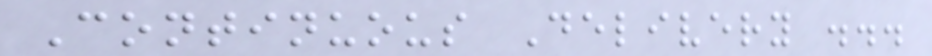Continuous Delivery ...
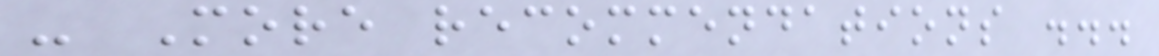- More recommendations ...
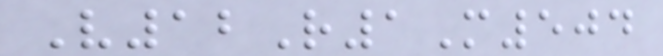V12R1M504
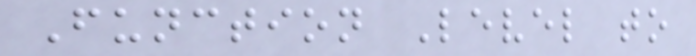Function Level to
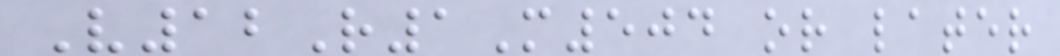V12R1M504 or later
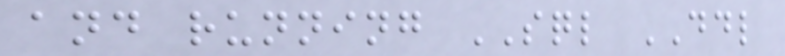and running SQL DDL
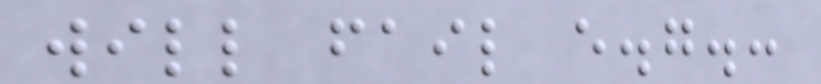will fail e.g.:
